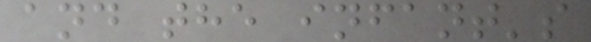and the infant's
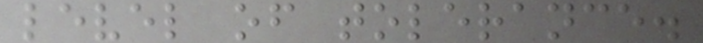level of tolerance.
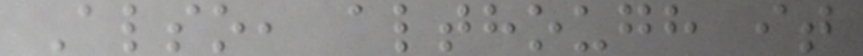Also, although it
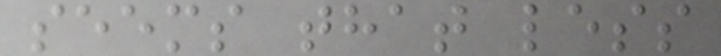seems that less
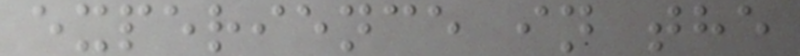experience in the
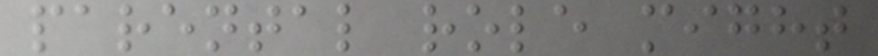parental role might
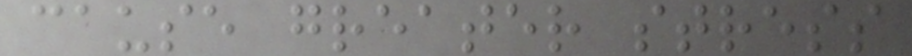cause greater stress
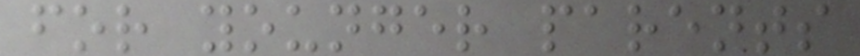for younger parents
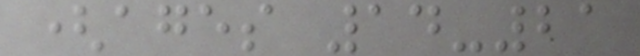(ages 14-21
